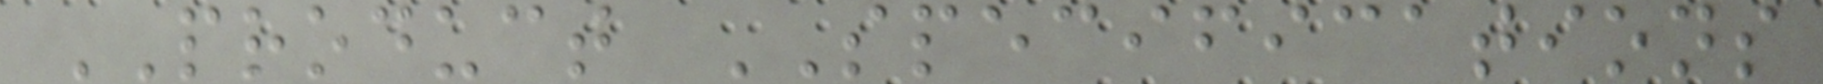PRODUCT SPECIFICATIONS
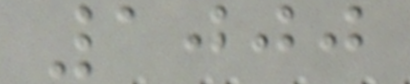1000
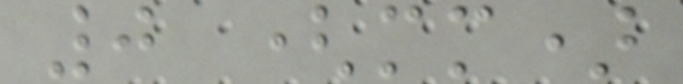0 (mm)
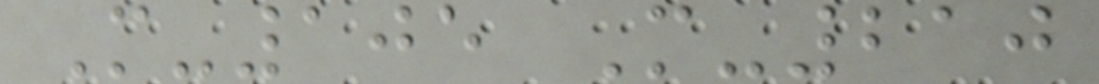M-105 M-210
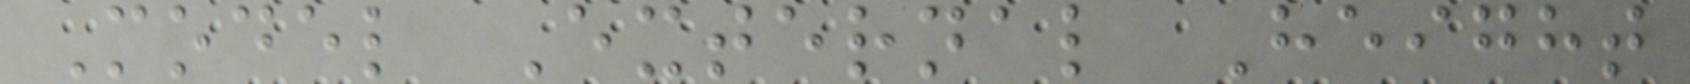Model External Height
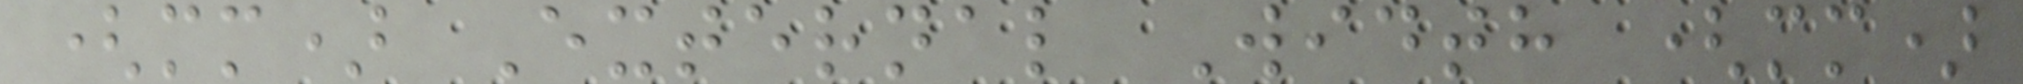(mm) External Width (mm)
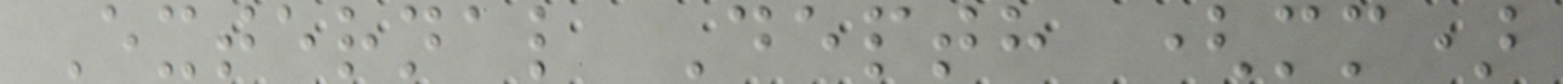External Depth (mm)
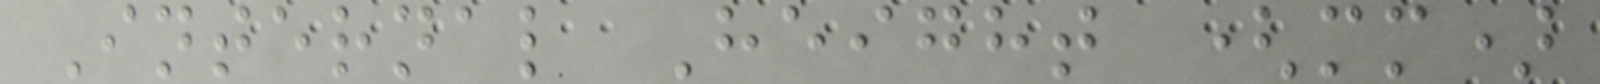Internal Height (mm)
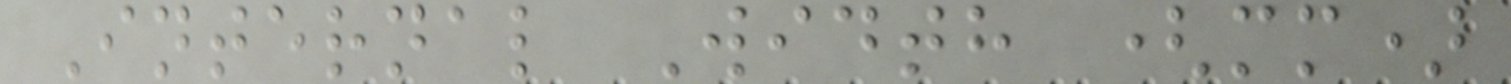Internal Width (mm)
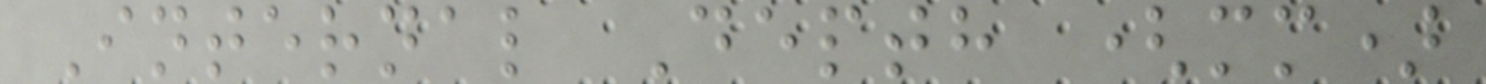Internal Depth (mm)
